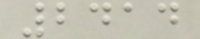2414
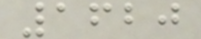1620
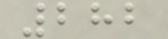282
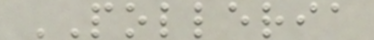POLLERIA
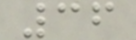36
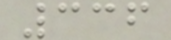336
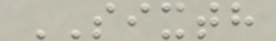SIXTH
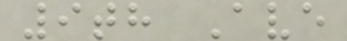9th Ave
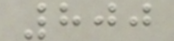800
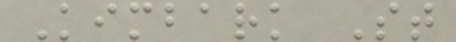Kimbark St
